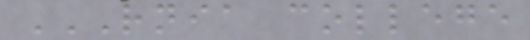RNIA COLLEGE
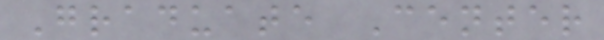Graduate Center
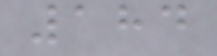184
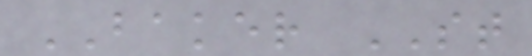BAKER ST
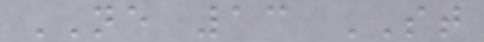NE 13 ST
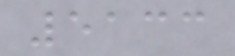5133
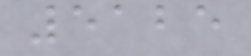5125
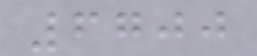6700
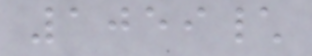1059\
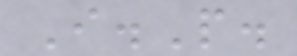I.P.
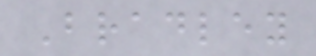Bradley
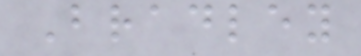Bradley
